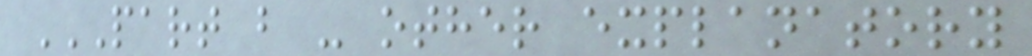PART B - OTHER EXPLANATORY
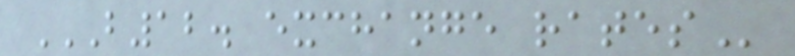B12. EXCHANGE RATES
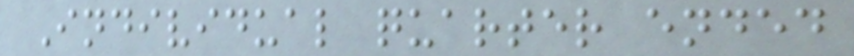Individual quarter ended
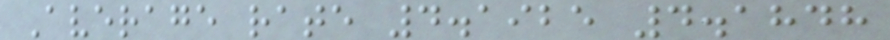Average rate 4.1925 4.1848
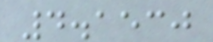4.1530
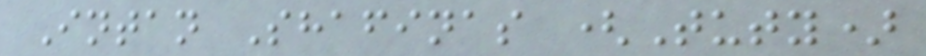Intan Shafinas (Tuty)
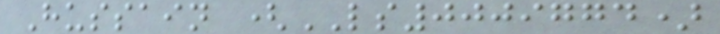Hussain (LS0009774)
